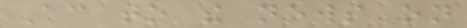According to the news on
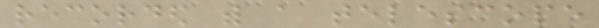recorded with a telescope
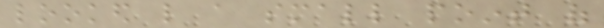looked like a small point of
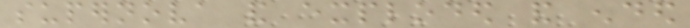supernova and exploded and ended
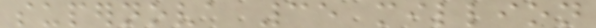supernova 35 million
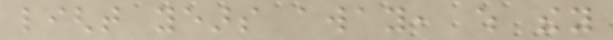light years away, which they
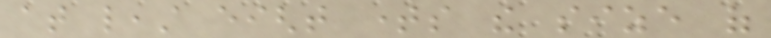at least eight times the size of
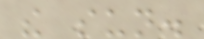the sun.
